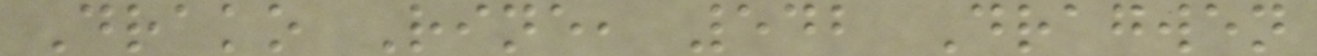Drako Rine, 542 Dragwen
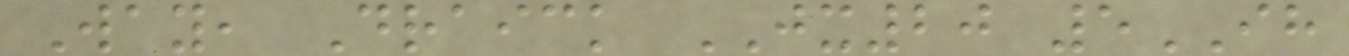Way, Draick JX20 5IH
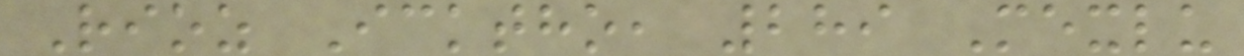Rioz Icktho, 289 Mexlu
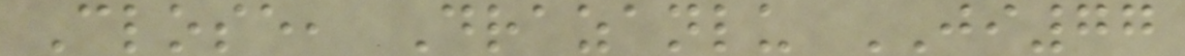Close, Drazanlu JI77
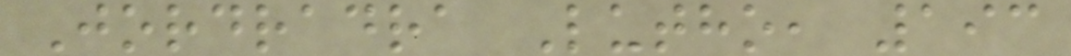Jordradra Lutho, 193
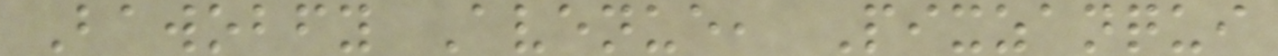Bawobfy Avenue, Pixzanqui
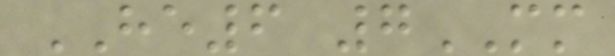HE6 7MM
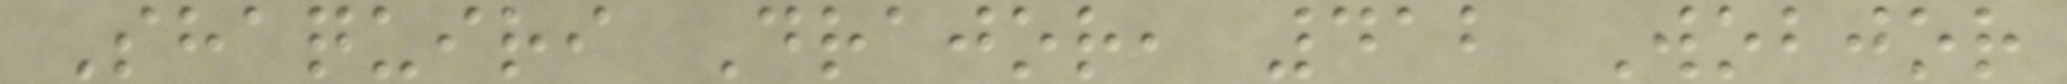Shaquiri Drajor, 412 Wobjor
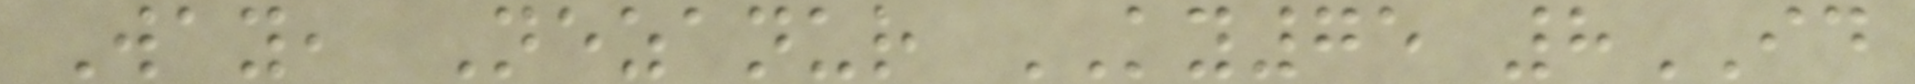Way, Nezanur KY75 8ID
